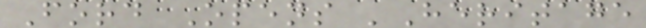Ford Opens 'Heritage
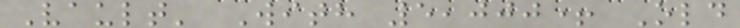Vault' With 5,000+ Old
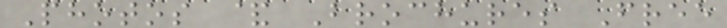Photos & Brochures Free
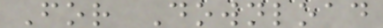For Download
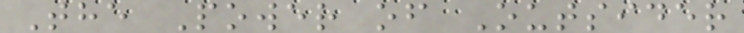The Power of Outsider
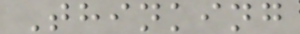Thinking
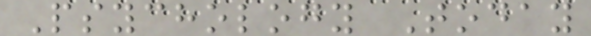Psychology Today
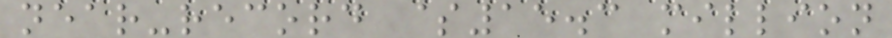near-record $15.3 million
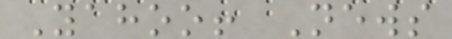Yahoo! News
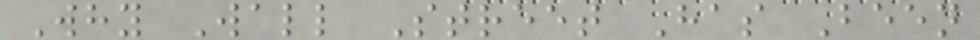Why Wall Street Has Been
